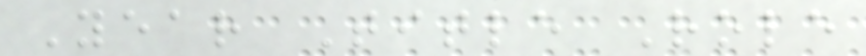Year Title Role
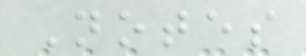Notes
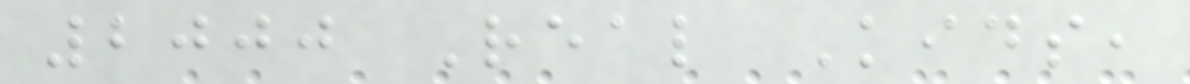2000 Real Kids,
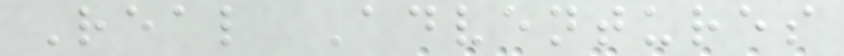Real Adventures
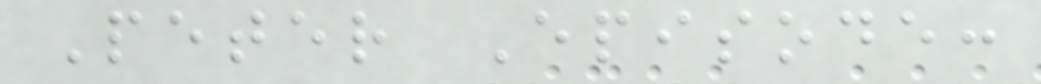Peter Episode:
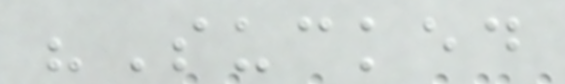"Sucked
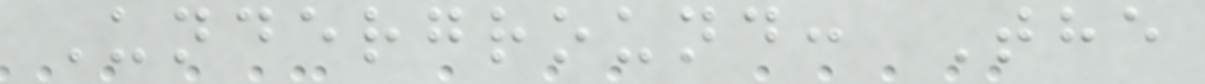Underground: The
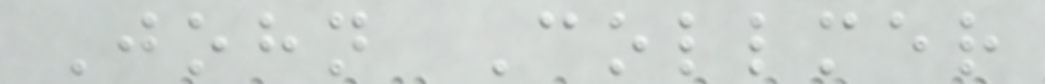John Collmer
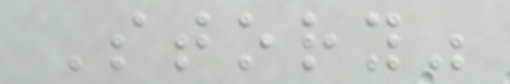Story"
